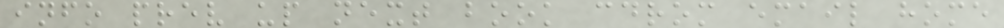info prev up next book cdrom email home
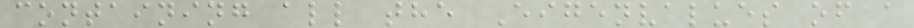containing all the Eigenvalues of a
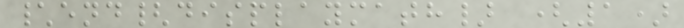\end{displaymath} (1)
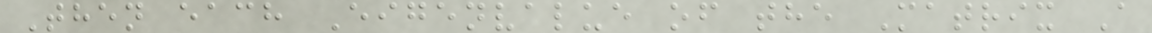Then each Eigenvalue of the Matrix A
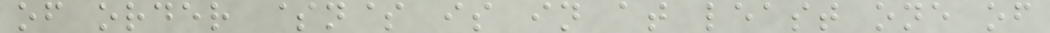of order $n$ is in at least one of
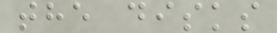the disks
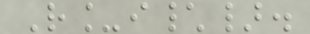R_i\}.
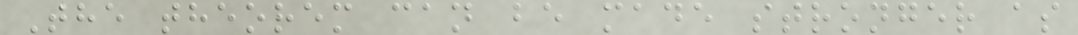The theorem can be made stronger as
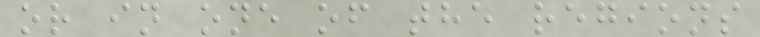or in one of the regions
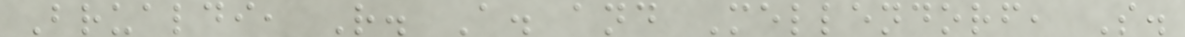Brualdi, R. A. and Mellendorf, S.
